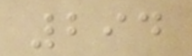294
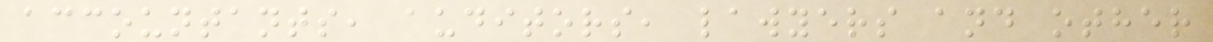accountants, auditors, lawyers and other
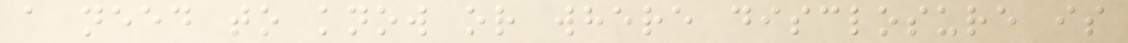a need to know or where disclosure is
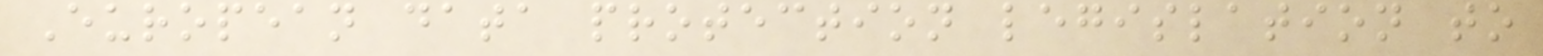European data protection legislation to
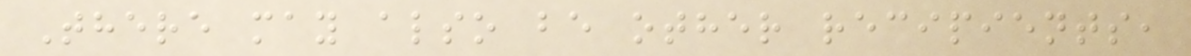There may also be other recipients,
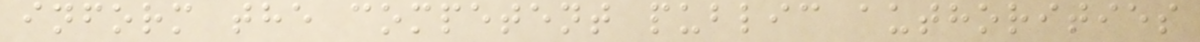inform the competent public authorities
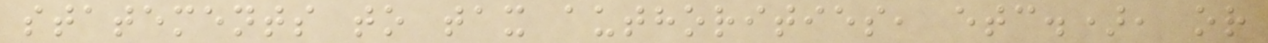statements to tax authorities, etc.), or
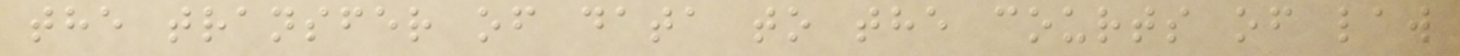the transfer of data to the courts of law
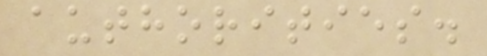authorities.
